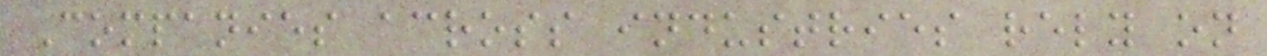Companies across industries rely on
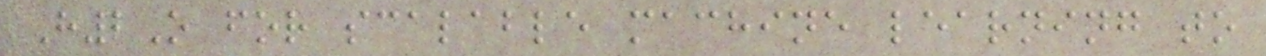H2O for scalable machine learning to
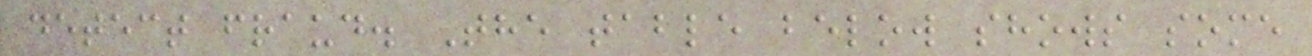detect fraud. The table below shows some
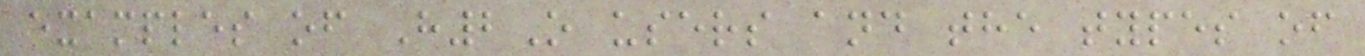examples of H2O users and the types of
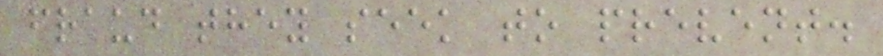fraud they seek to prevent.
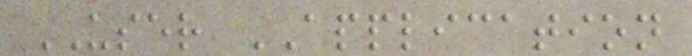USER APPLICATION
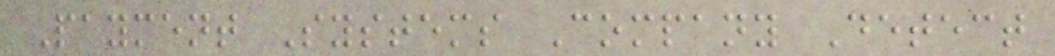Payment Systems Company Detect
